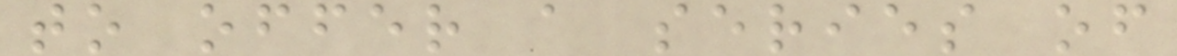to offer a series of
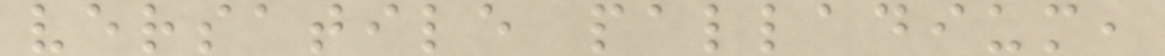versatile palladium,
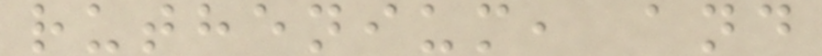ruthenium, and
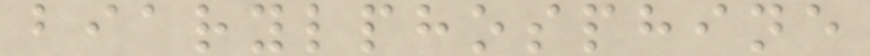biarylphosphine
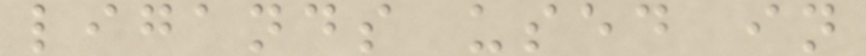ligands used in
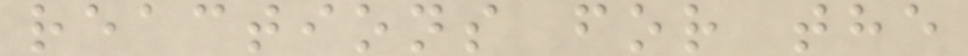reactions for the
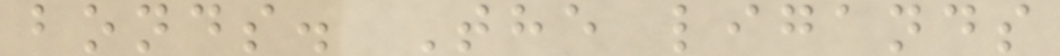bonds. The ligands
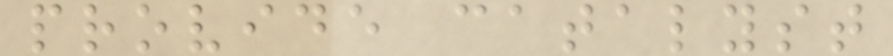provide catalyst
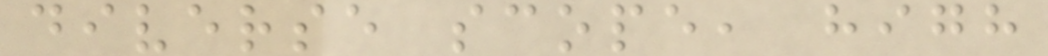diverse scope, high
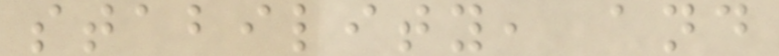stability, and
